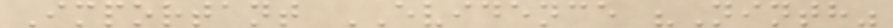Important EVIDENCE "Ninth"
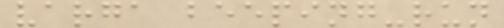varga beeping-run
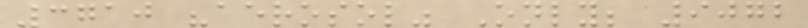3710 "aerosol" Only; 9072
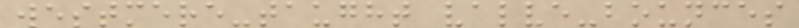westmere-taught valve-bounces
